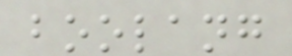boolang
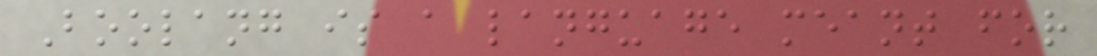Boolang is a language meant for
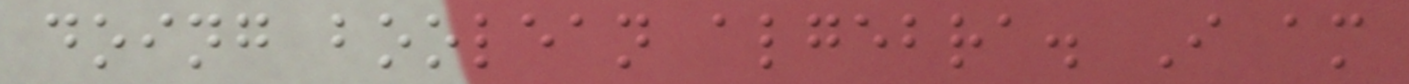doing boolean algebra. I am
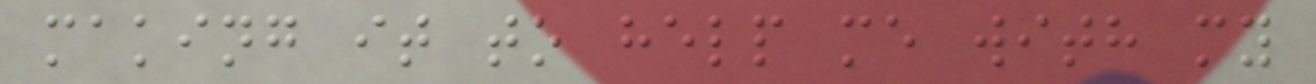making it to help me with my
